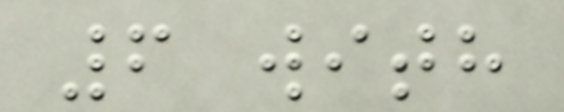6 with
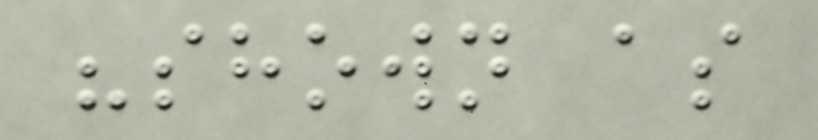"shown as
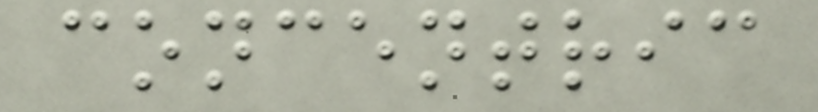concentric
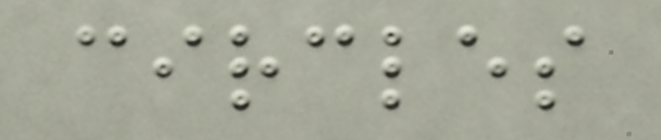circles
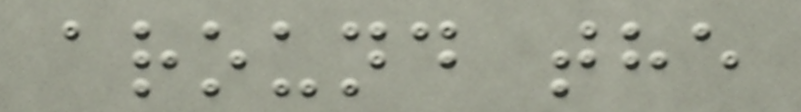around the
